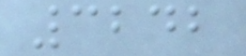3242
